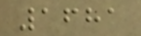1681
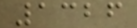1326
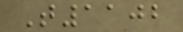T1102
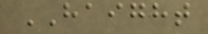HAIGHT
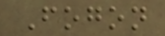Fogon
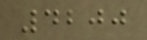4200
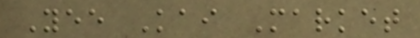Yee Kai Market
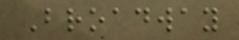Broadway
